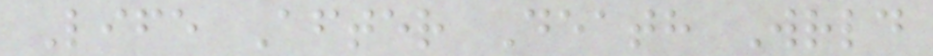Life After Death Wrld
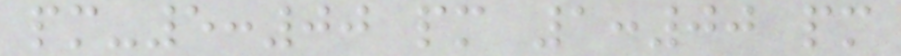pm-5:00 pm 1:00 pm
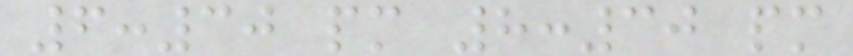6:30 pm 8:30 pm
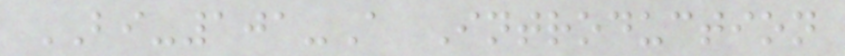BI-101-A Introduction
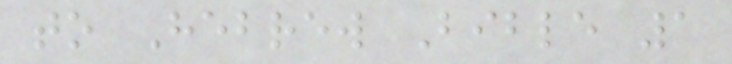to Hebrew Bible 1
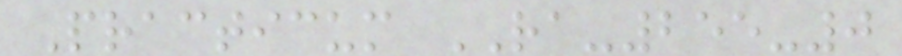Practicum RA-255-0
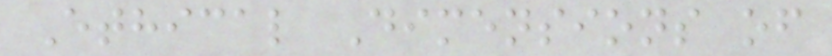Ethical Dimensions of
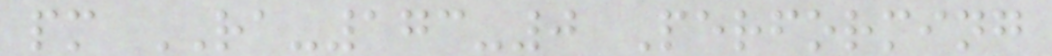pm RA-173-0 Performing
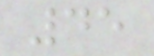45
